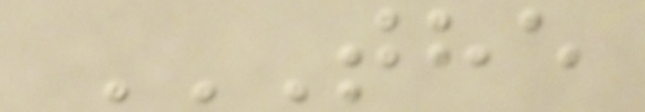THE
